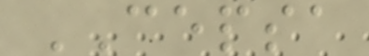CEPSA
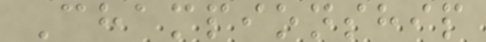Championship
